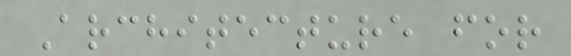Architecture for
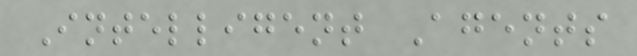Intelligent Agents
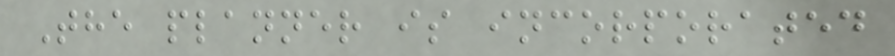The planner is incorporated
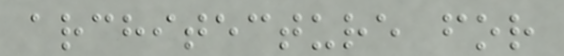architecture for
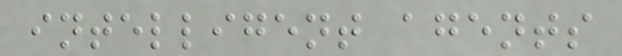intelligent agents
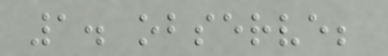1. observe;
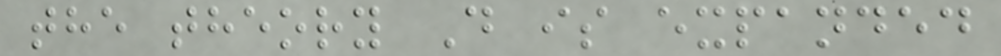the theory D is expanded
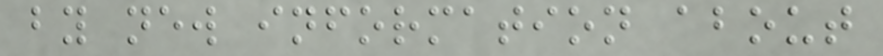by new information about
